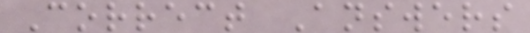Correct Answers
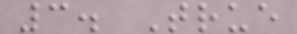3. True
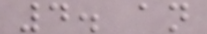4. an
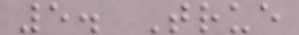5. True
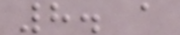8. a
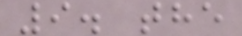9. the
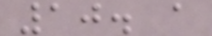10. a
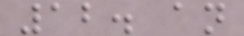12. an
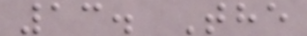13. The
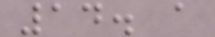14. a
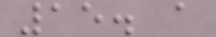15. a
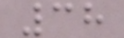38
